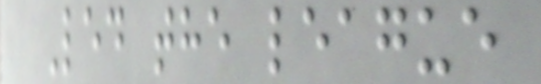Led the league
